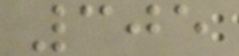305
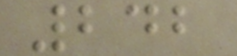242
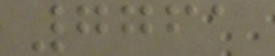7761
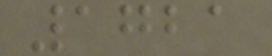1721
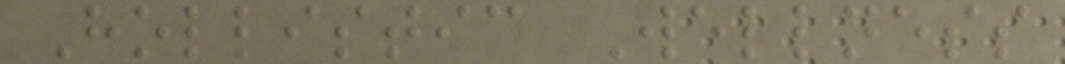Hollistic Wellness
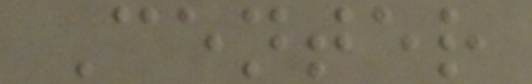Center
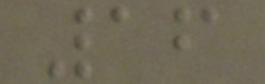16
